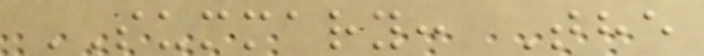SUMMARY: The
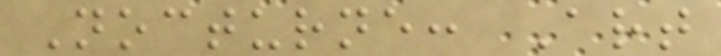Nocturne: Art
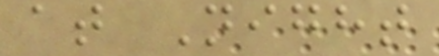at Night
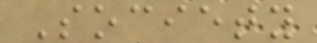Society
